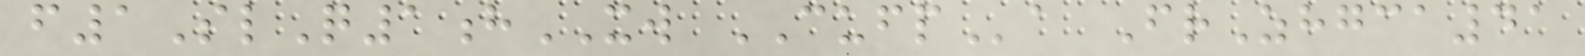f1SlQ1hXW CUFPa FrZhgca41
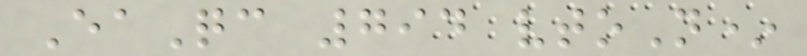EaQc 794 vtoN*
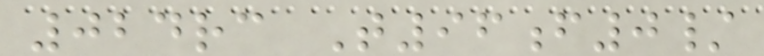024rc T96f0/
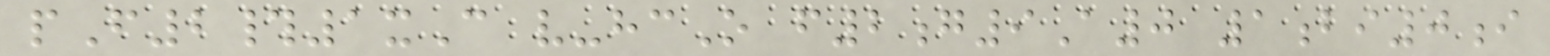pF2#1xC v-hcO f2g9A0 1bi0i
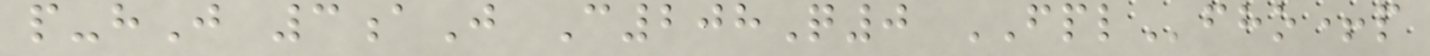p-hJ 3aJ C208Q0 FPLfho+p
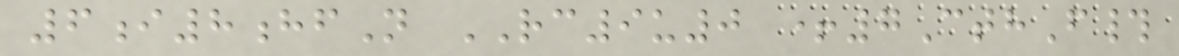6i8hfN RC9u0 +7CthF#
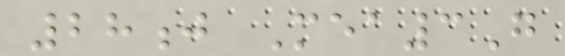28j Mea3G
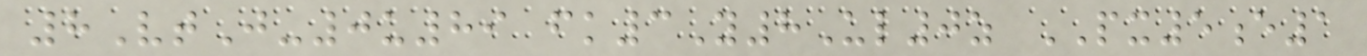8VtJ-0u89 fk3Y8Ul0z PX5e1
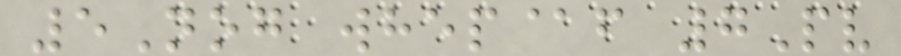5Nog whep@f 7Pv
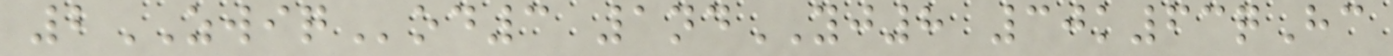2ZWIQod3 1ndYJ8 30k63qHc
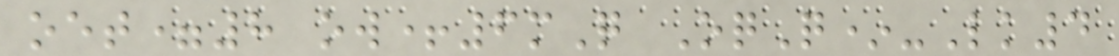oet=8 ow+6mQ OqQ*-Lk4
